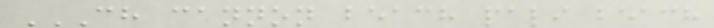CH CANNON BEACH PALI BEACH
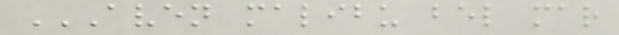AVEN MALIBU BEL MAR
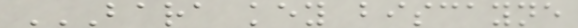BARA KEY BISCAYNE
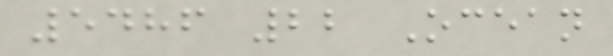5486 22 Ocean
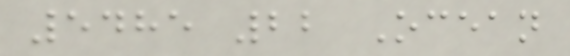5485 22 Ocean
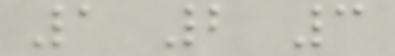1 2 3
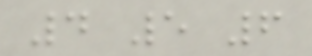4 5 6
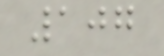107
